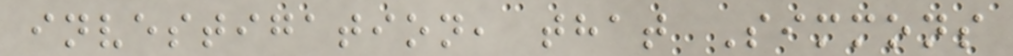investigation, that Simmons
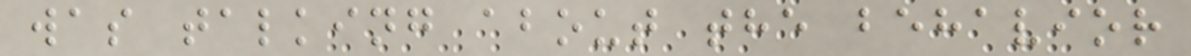was talking about the behavior
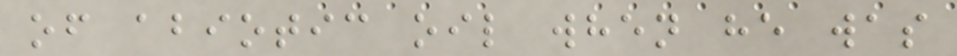of abiotic oil when he was
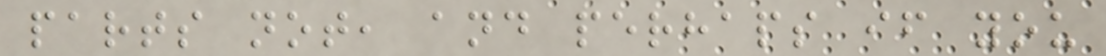parts not, and perhaps if you
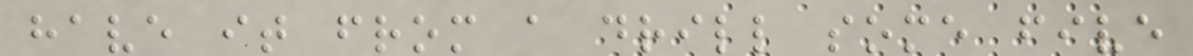have it from a drill some five
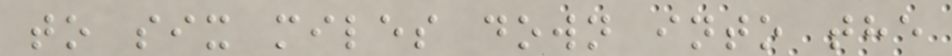to six miles down into the
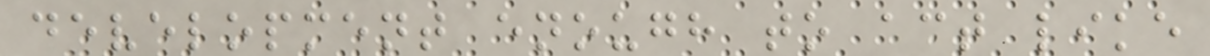development enough to act like
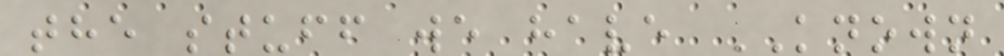the stuff we have KNOWN
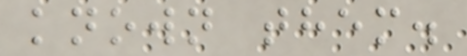known them.
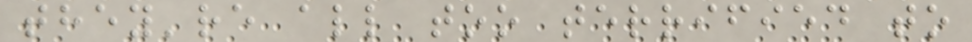they're all too terrified to
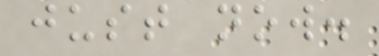just now.
